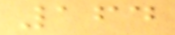164
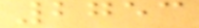2753
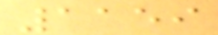1159
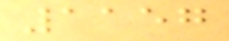1157
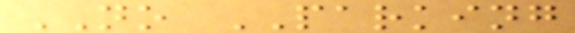NO PARKING
